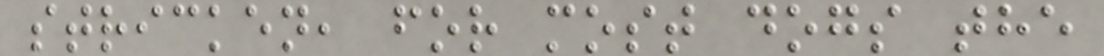stricken, for most dogs the
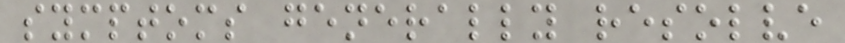symptoms generally resolve
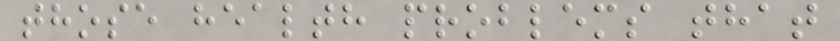those health problems that
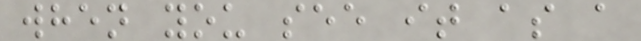when you see it as a
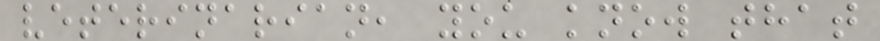veterinarian, you know that
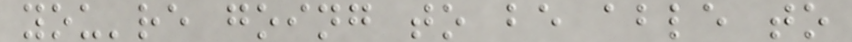you're going to be able to
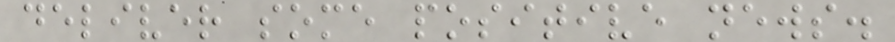deliver some positive news.
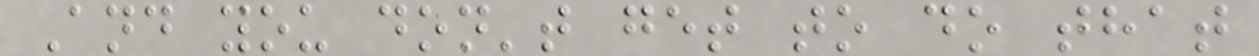And you don't get to do that
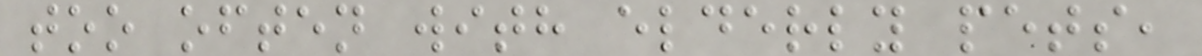too often with elderly pets,
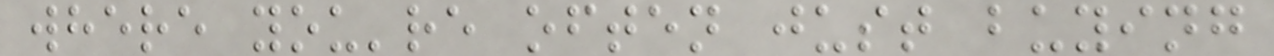where you're often just buying
